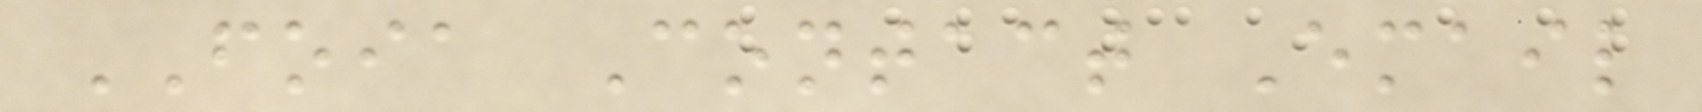FOIA Contact Email
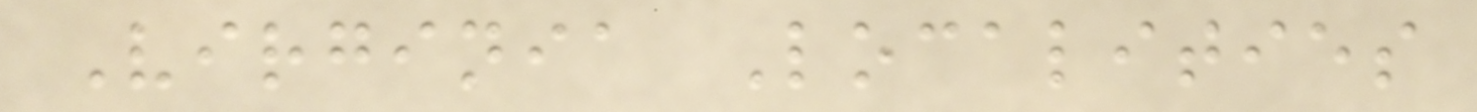Virginia Localities
